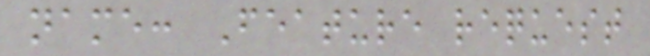name: Feature request
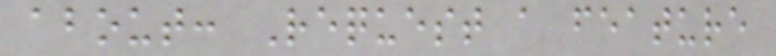about: Request a feature
